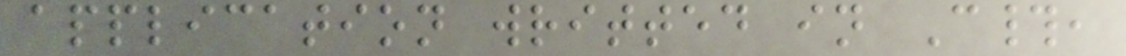application writted in C#,
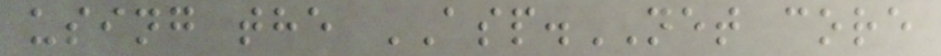using the ASP.NET core
